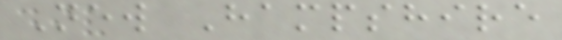New Hampshire
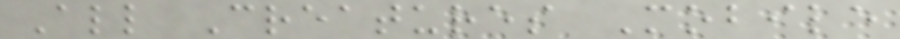All Creatures Mobile
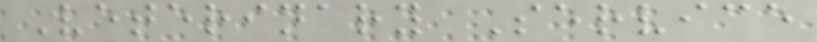Veterinary Service
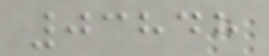03848
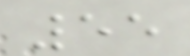55
